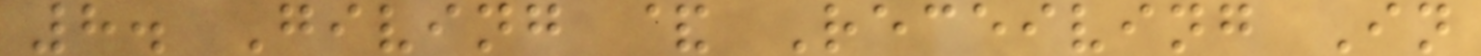8. Giving & Receiving In
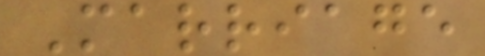Marriage
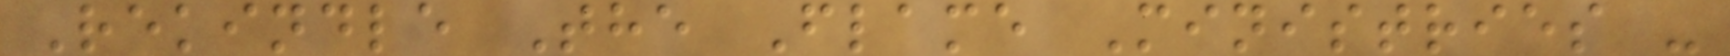Rekindle The Flame Ministries -
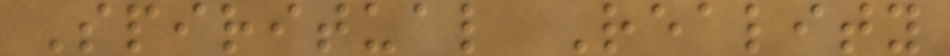Spiritual Reality
